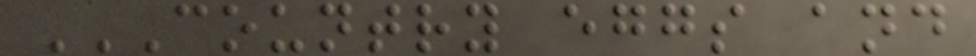COUNTRY EGGS AND
